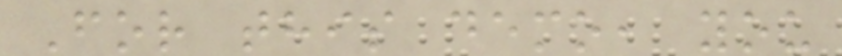For this demo, you
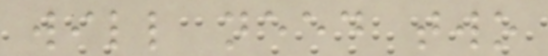will need two
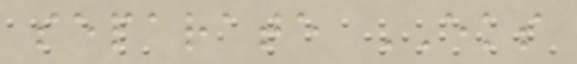separate EKS
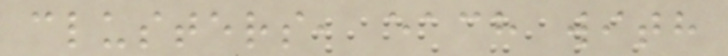clusters, each with
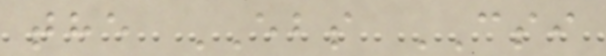the EBS CSI
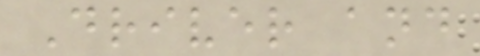Driver and
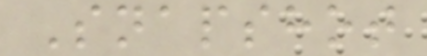Snapshot
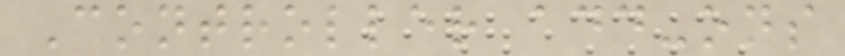Controller add-ons
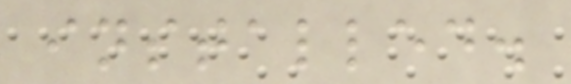installed.
